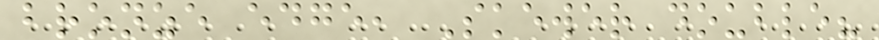bronze edge, Skewer double?
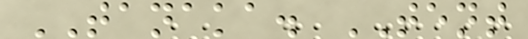TANAKA. TENT
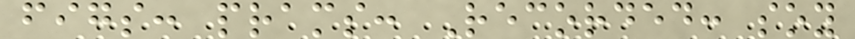figs: prams: Recorded: soy
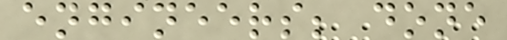engineers; done
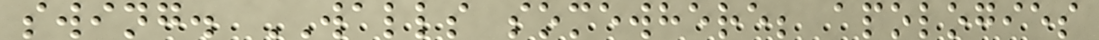swing. WALLS somewhere; apologies
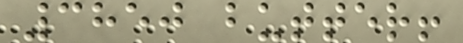3850 butter!
